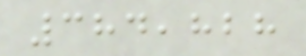384,828
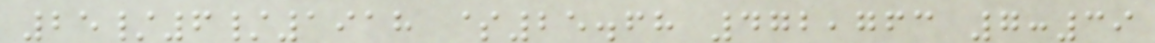25/6/1918 $25.68 472,763 7:39
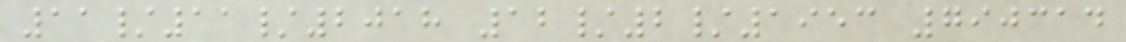11/11/2018 12/2/1953 790314
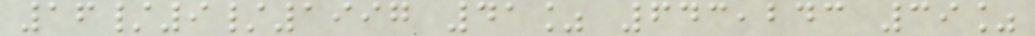16/9/1997 41% 643,243 39%
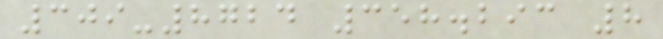309-8724 358.293 8
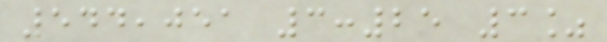544,051 3:25 3%
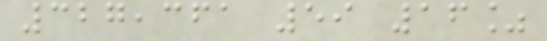327,361 59 16%
